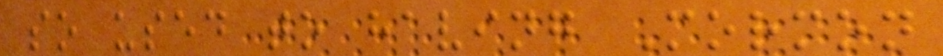so used to having Mormon
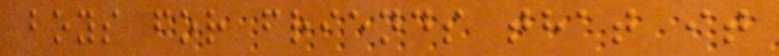boys for friends that it
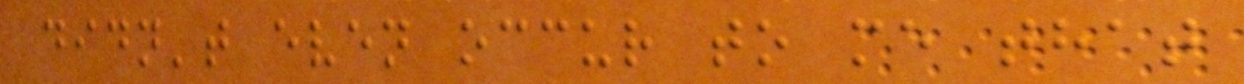didn't even occur to me that
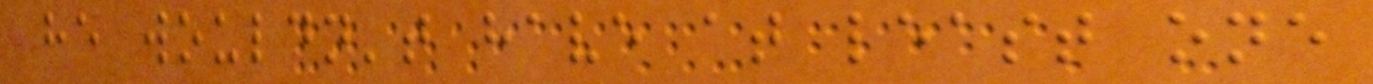he wouldn't have at least one
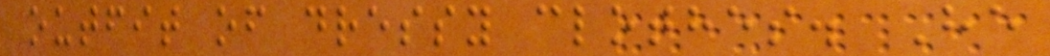outfit of dressy clothes. He
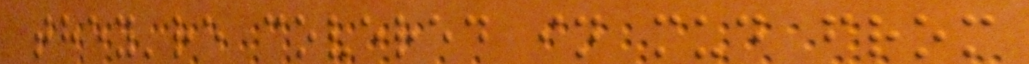they're covered in mud from
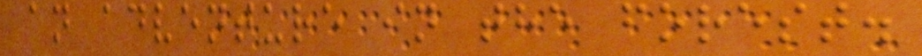an adventure in the forest.
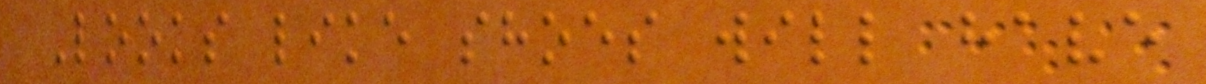Looks like shoes will have
